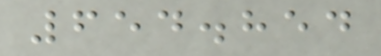654.854
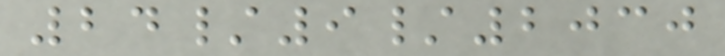24/9/2030
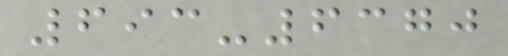693-6370
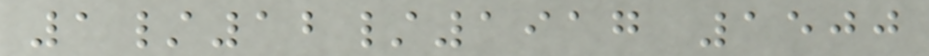1/12/1917 1500
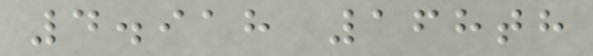4.918 168th
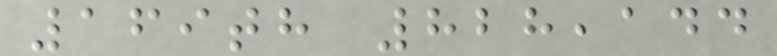169th 828,144
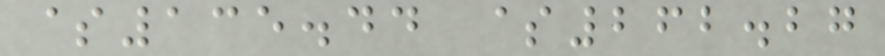$135.44 $262.27
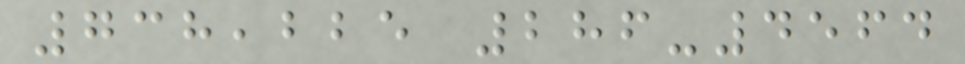738,225 286-4564
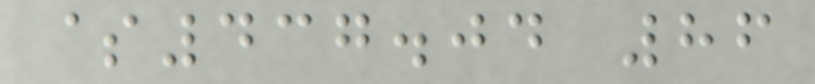$437.04 86
